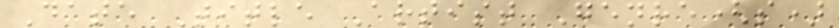Date Title Artist Genre(s)
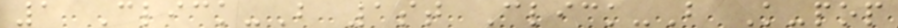1 Click-B 1st Click-B K-pop
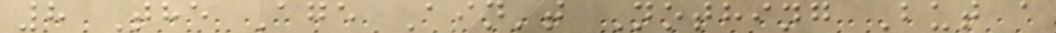8 The Age Ain't Nothing But a
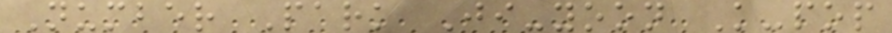Number Park Ji-yoon K-pop
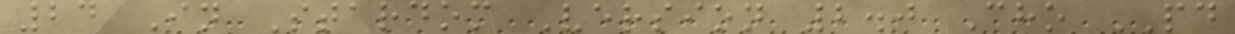24 In Stardom Version 2.0 Cho PD
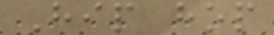Hip hop
